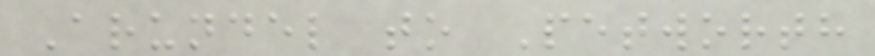Arundel to Petworth
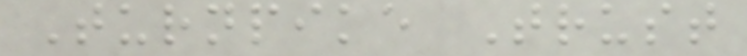Turnpike Trust
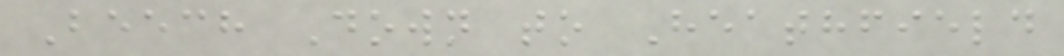Beech Down to Heathfield
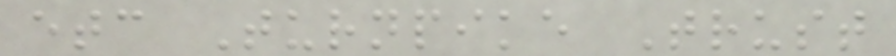etc Turnpike Trust
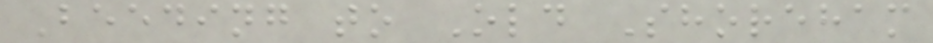Beeding to Old Shoreham
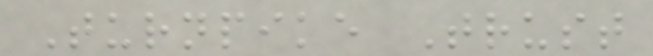Turnpike Trust
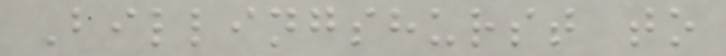Billingshurst to
